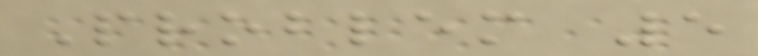Problem 5
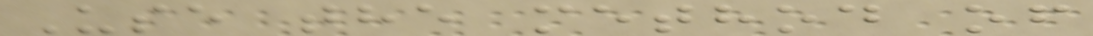Use the method of
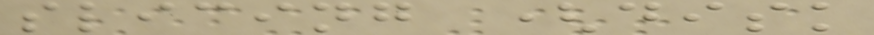slicing (disk
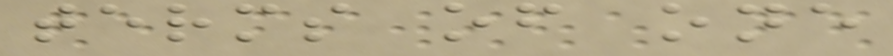terms of one
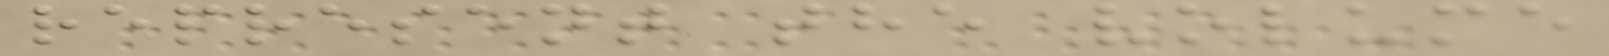represent the volume
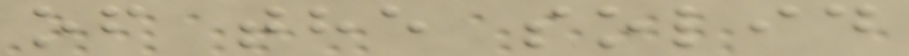of the solid
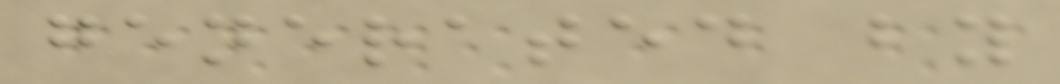generated by
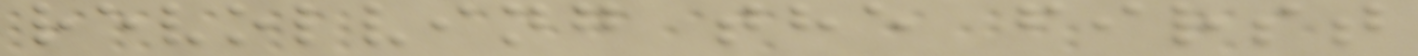revolving the first
